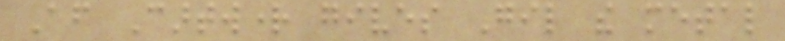After Cartwright gives Gil the metal
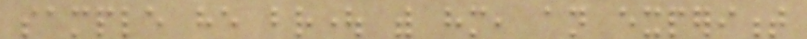sample he brought with him, an experiment
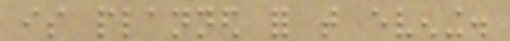is planned for that evening.
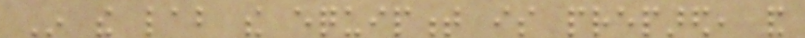In the lab the equipment is prepared, and
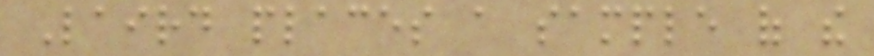Laird places a sample of the
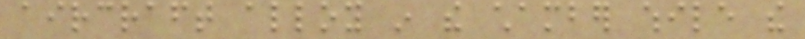aircraft alloy in the chamber while the
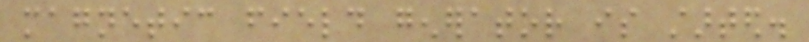magnetic field generator is started.
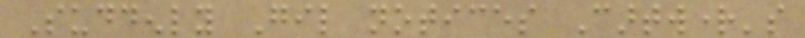Suddenly Gil notices Cartwright's
